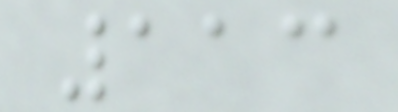113
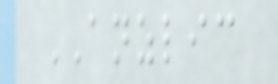ANZLIC
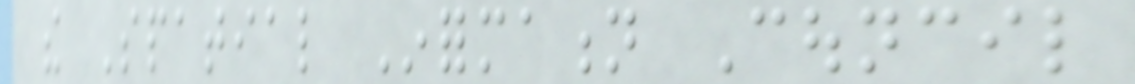the Spatial Information Council
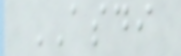ASDI
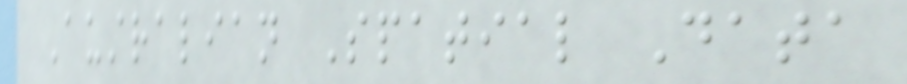Australian Spatial Data
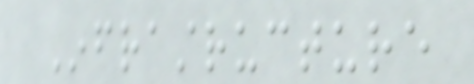Infrastructure
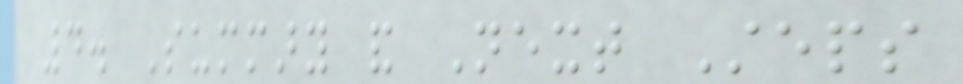4. Summary and Next Steps
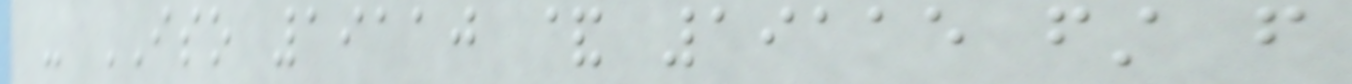- ISO 19110 & 19115 first from
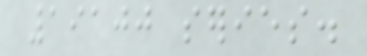19100 series.
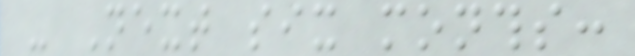- Next six months:
